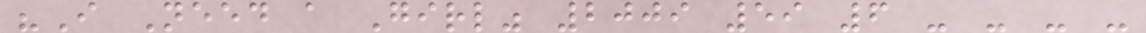"I Need a Girl" 2009 59 6 - - - -
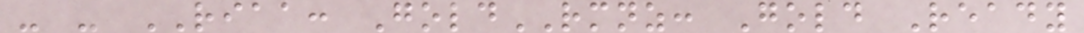- - RIAA: GoldRMNZ: Gold Ready
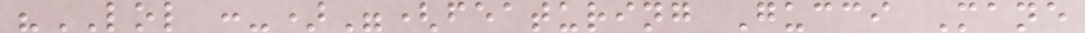"LOL :-)"(featuring Gucci Mane
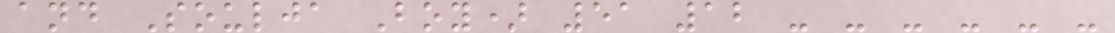and Soulja Boy) 51 12 - - - - - -
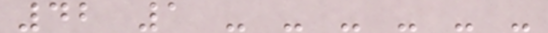42 1 - - - - - -
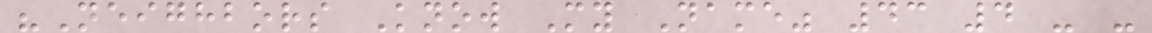"Neighbors Know My Name" 43 4 - -
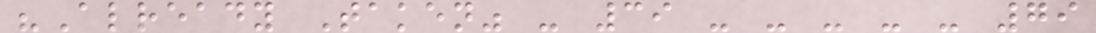"Already Taken" - 39 - - - - - 79
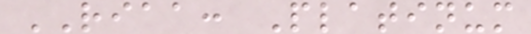RIAA: Platinum
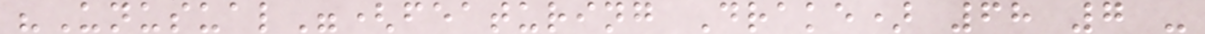"Unusual"(featuring Drake) 68 7 -
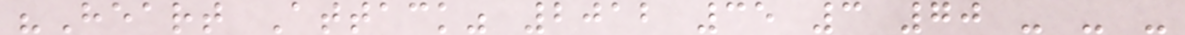"Heart Attack" 2012 35 3 70 - - -
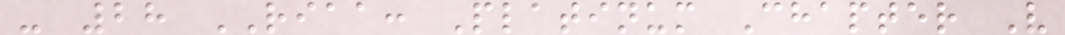- 28 RIAA: Platinum Chapter V
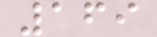169
